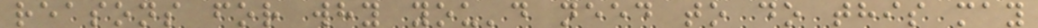reasons for why you'd need to do this may
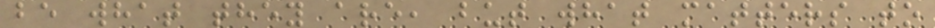be what they are, but what matters to
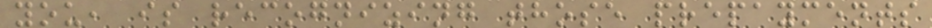you, is recognizing those prepayments
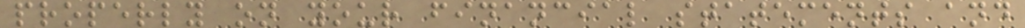properly on your financial statements and
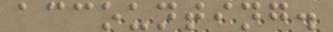accounting.
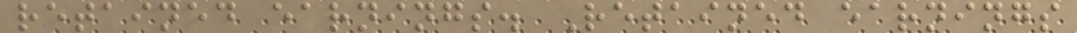retained earnings. Retained earnings
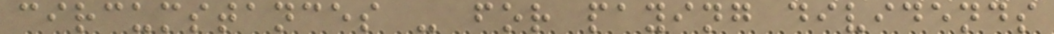circumstances - for paying dividends
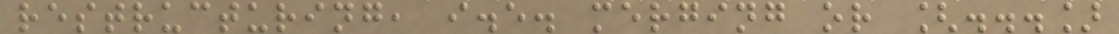restructuring, i.e. merging or [...]
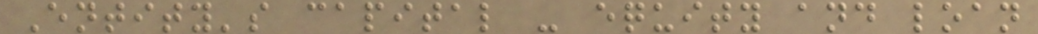Entity's capital - equity and loan
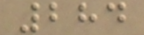284
